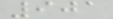901
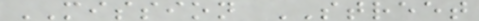MISSION STREET
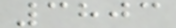3803
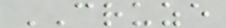CRUZE
